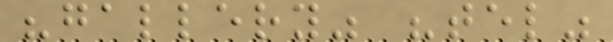"gallery" "tel"
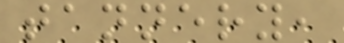tannery,
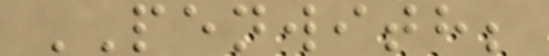PENWITH;
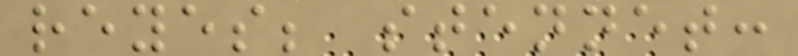reyes; stennet:
